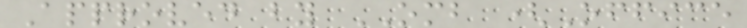Approved by OMB (Office
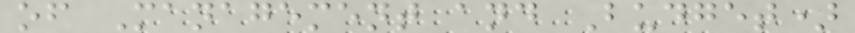of Management and Budget)
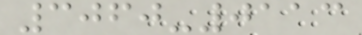3060-0113
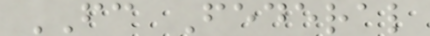FC Federal
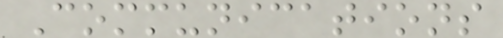Communications
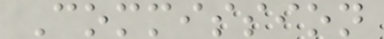Commission
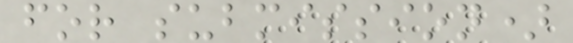for submission)
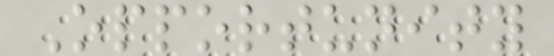Opportunity
